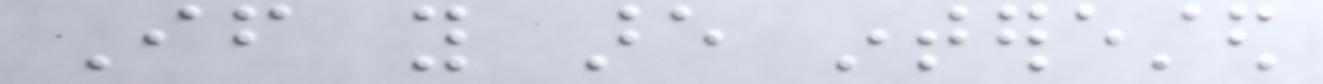If you are interested
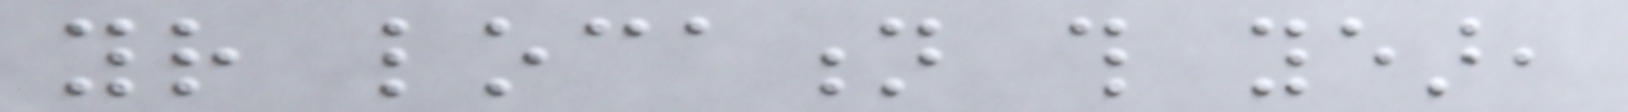your location this year,
